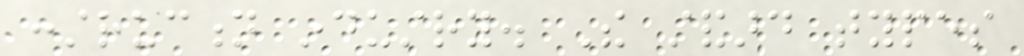construction industry. The standard types
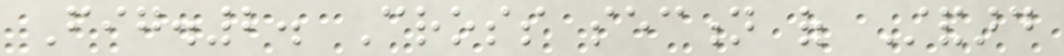Fig.2. Cross section of Standard
